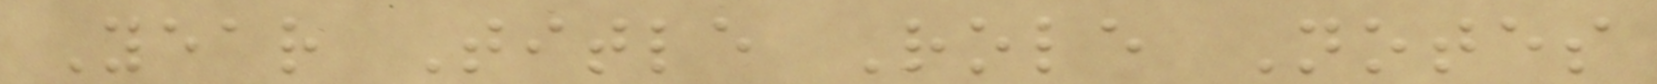Year Title Role Notes
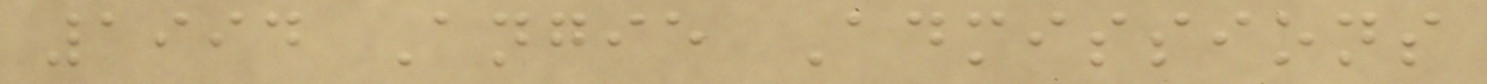1994 Angie Admissions
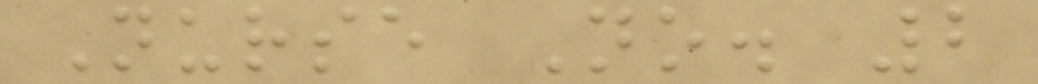Nurse No. 2
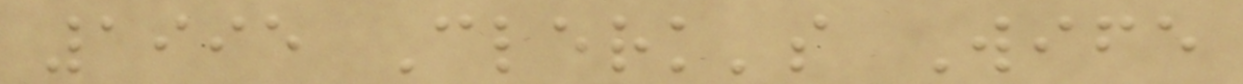1995 Clerk's Wife
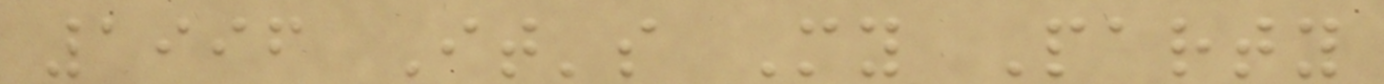1996 It's My Party
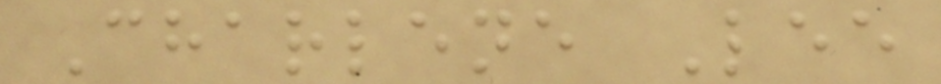Charlene Lee
